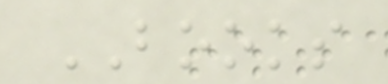BOOKS
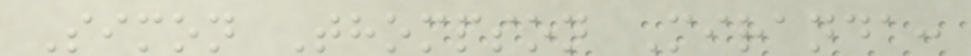Simon Thompson Miranda:
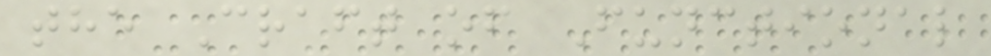the Craft of Functional
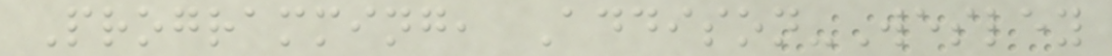Programming, Addison-Wesley
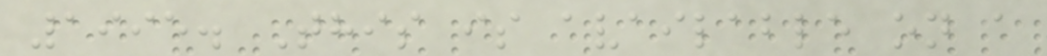1995. This is available on a
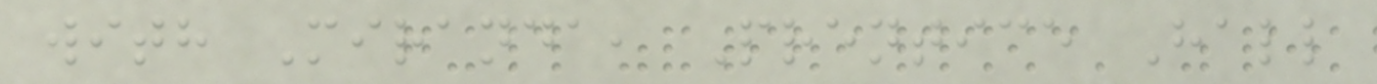with Miranda, Prentice Hall
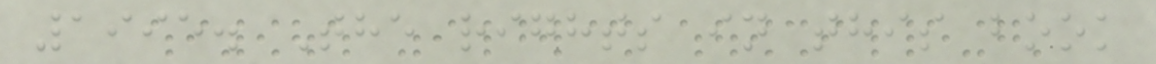1995. The rights in this book
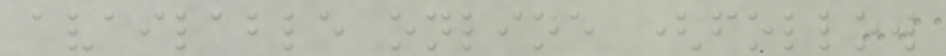available online (follow
